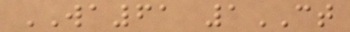WA61 1CT
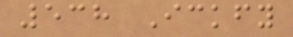538 Ickfy
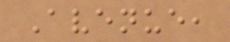Avenue,
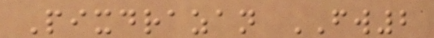Pixdrazan FW2
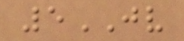5JV
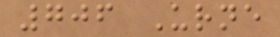706 Urne
